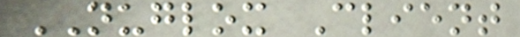NUGLOX Client
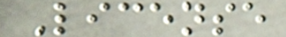License
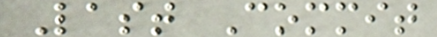Last Commit
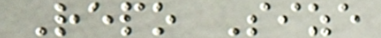Repo Size
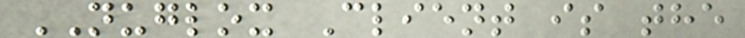NUGLOX Client is the
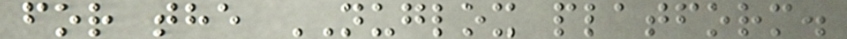for the NUGLOX platform.
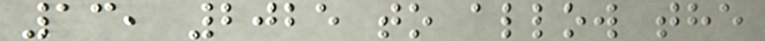13, 2025 to allow the
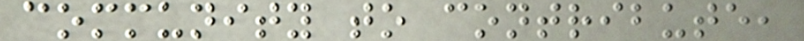community to contribute,
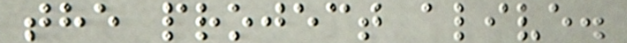the project alive.
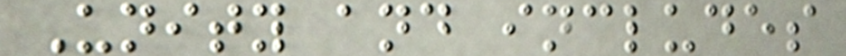Unity and includes
